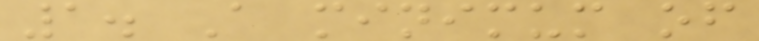1. A minimum of
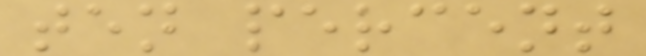ten percent
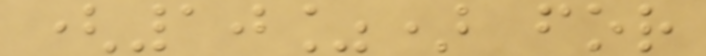(10%) for
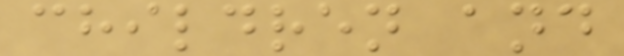children and
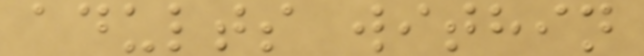adults within
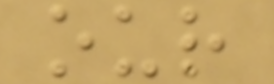our
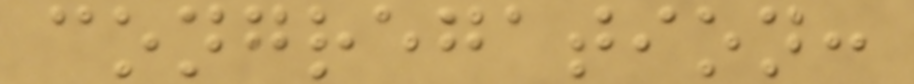congregation:
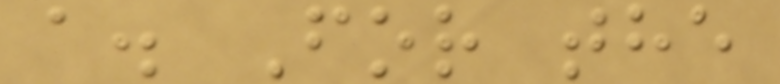a. For the
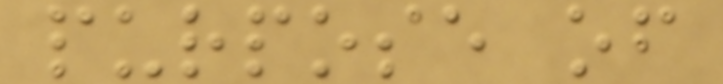purpose of
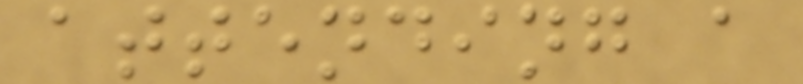attending a
